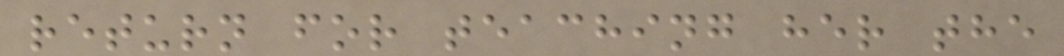return for teaching her the
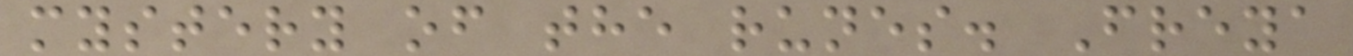mystery of the runes. Freya
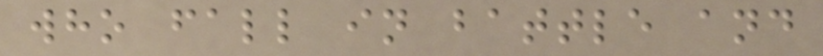who fall in battle and
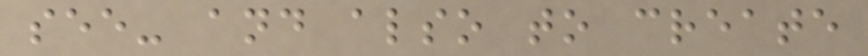see- and also to create
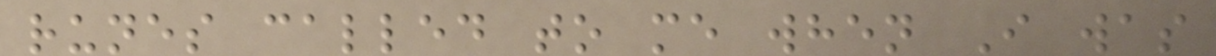runes called to me when I was
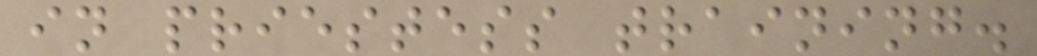in priestess training.
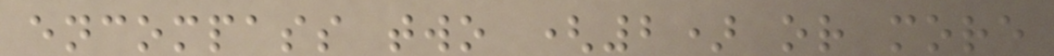encompass two (2) or more
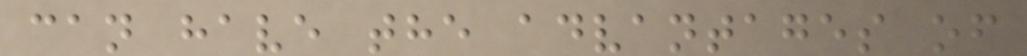can have the advantages of
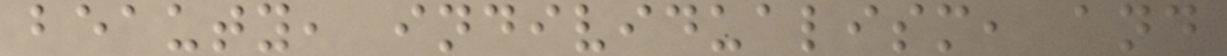beauty, individualism, and
